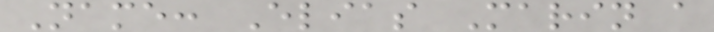Name: Elias Marin a
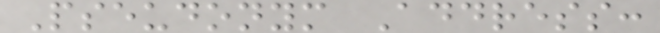Pseudonym Address:
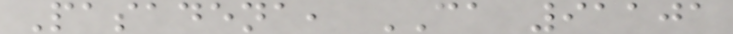Pasadena, CA 91101
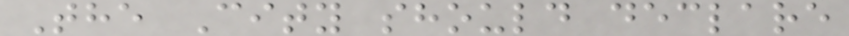The City should declare
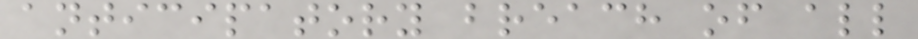anticipatory breach of all
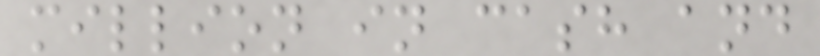million in cash and
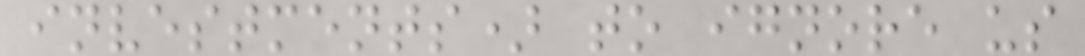investments) to ignore us
